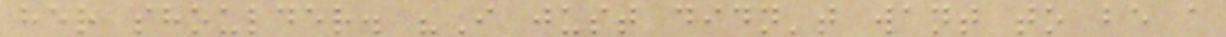her shoulder. "I just didn't want to be a
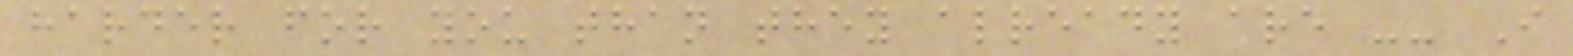harder for you than they already are -- I
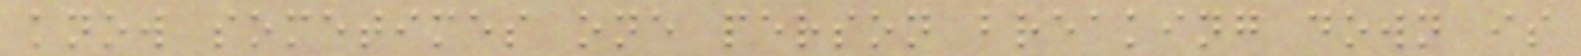know sometimes one person breaking down is
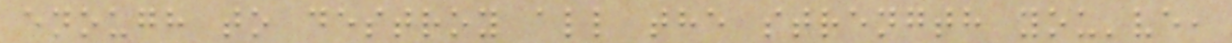enough to destroy all the strength you've,
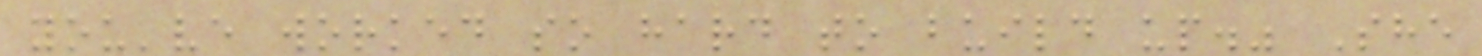you've worked so hard to build up." She
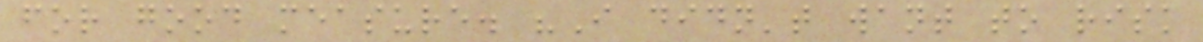for good measure. "I didn't want to risk
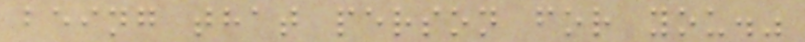being that person for you."
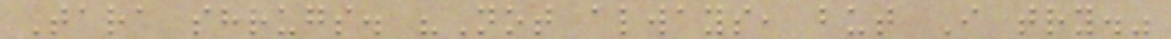Tara shrugs. "Not always, but I try."
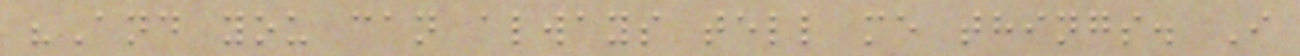"And you can always tell me things. I
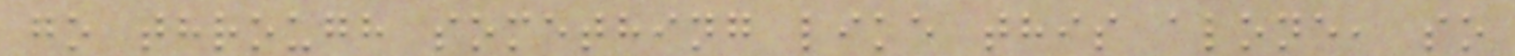go through something like this alone, so
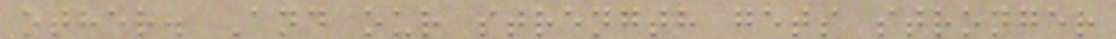other. And our strength gets stronger
